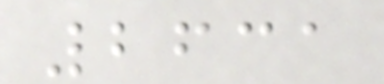2631
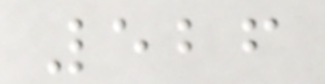526
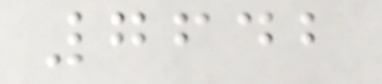7642
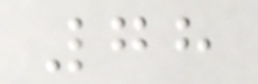78
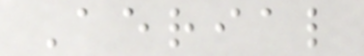Aerial
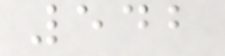542
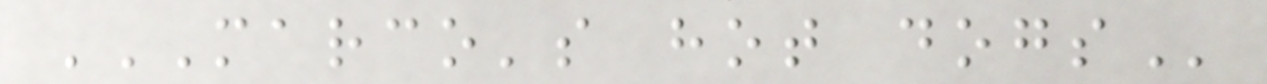MARCO'S HOT DOGS
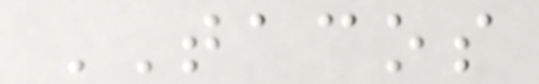TACOS
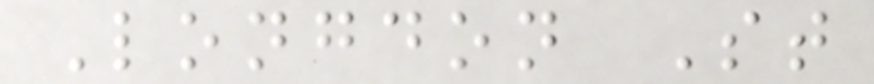Longdon St
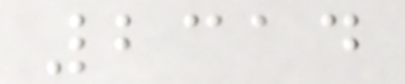2314
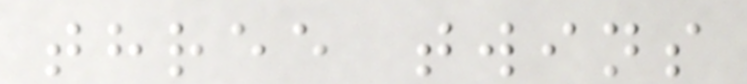three twins
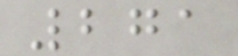271
